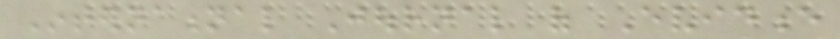International Journal of Evidence
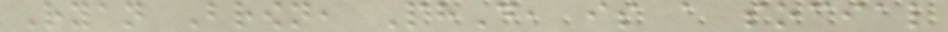Ryan Brown, PhD, is a social
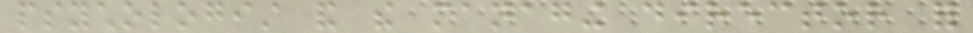psychologist and the managing director for
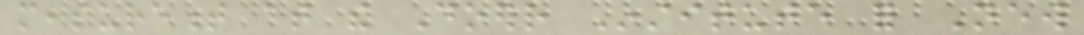measurement at the Doerr Institute for New
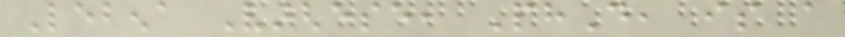Lebena Varghese, PhD, is a
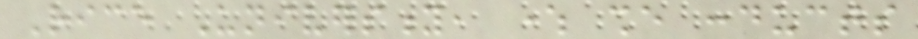Rice University, where she conducts
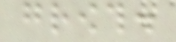growth.
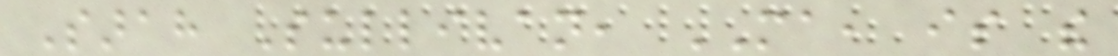Sarah Sullivan, MA, is the
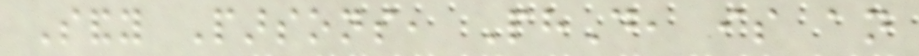Sandy Parsons, PhD, is an
